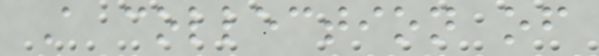A collection of
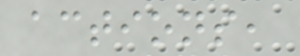actions,
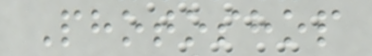Photoshop
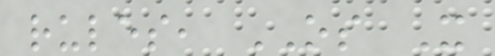rules, OS X
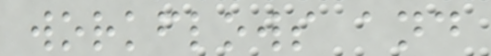workflows and
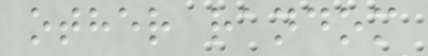other random
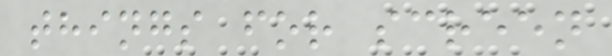things for screen
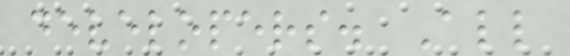developers. All
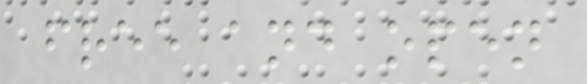free and open
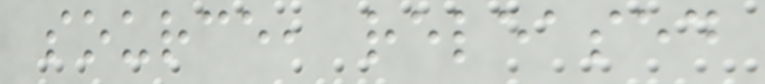source, released
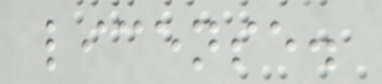license.
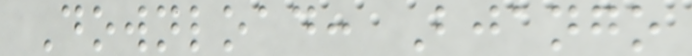Download: Bjango
